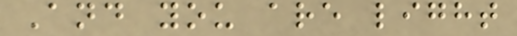And you are light
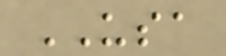USA
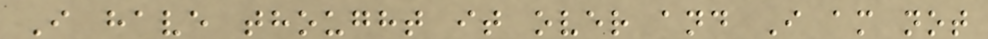I have thought it over and I am not
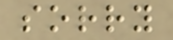sorry
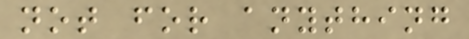not for anything
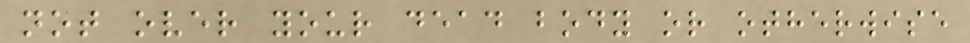not over your dead body or otherwise
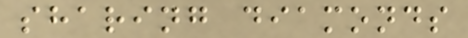sharing diamonds
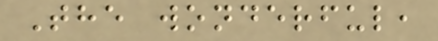The wonderful,
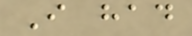I had
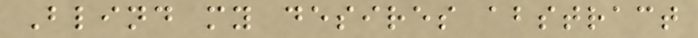Blind my desires abstract
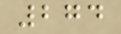274
